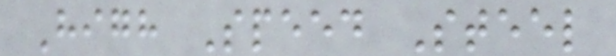High Speed Steel
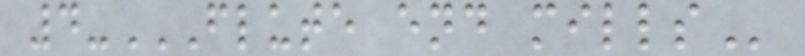4-FLUTE END MILLS
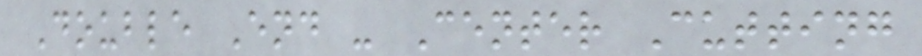Double End - Center Cutting
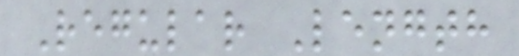Regular Length
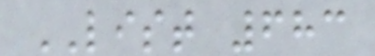LIST 683
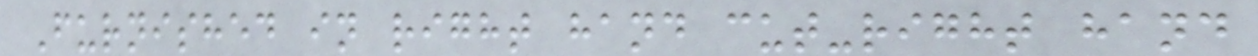Furnished in right hand cut-right hand
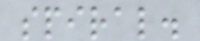spiral.
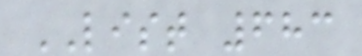LIST 683
